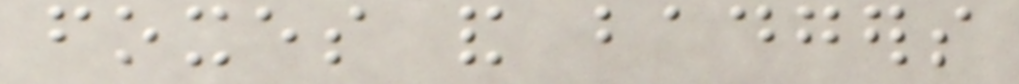foxes and badgers
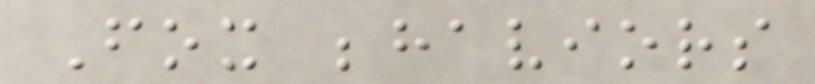Fox behaviors
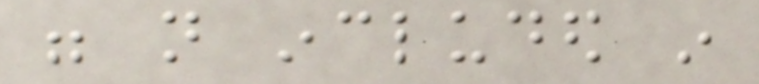were not included in
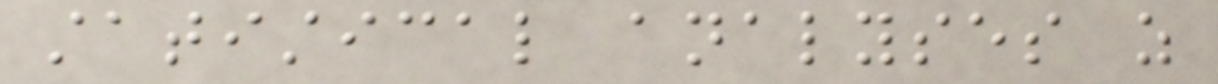statistical analyses as
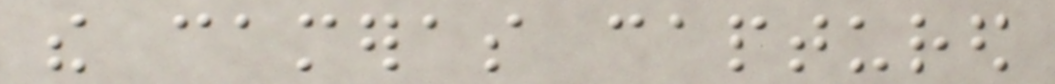the cameras captured
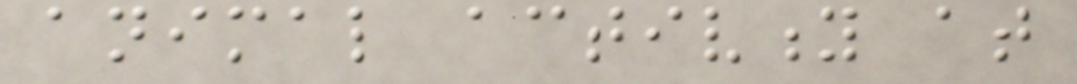animal activity at
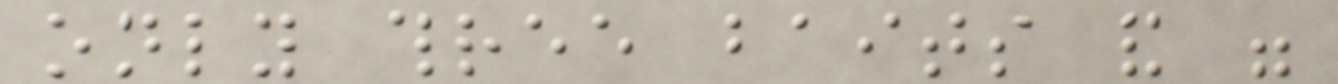only three baits and were
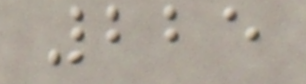225
